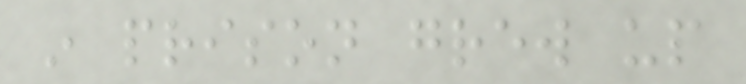in prison grew up
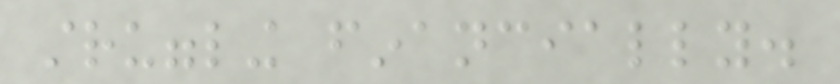struggling financially.
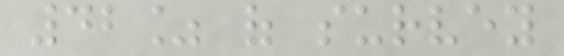42% of survey
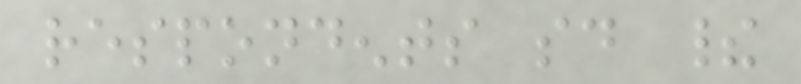respondents said their
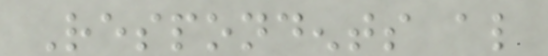Respondents also
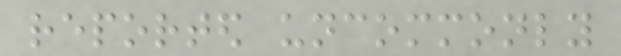reported uncommonly
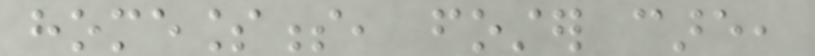homelessness, foster care,
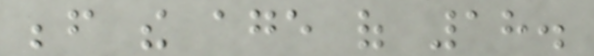before the age of 18.
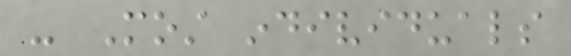- Most individuals
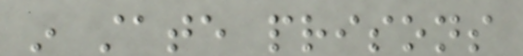in state prisons
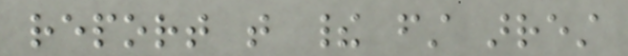report that their first arrest
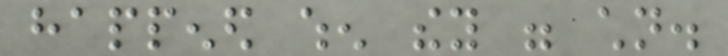happened when they were children.
